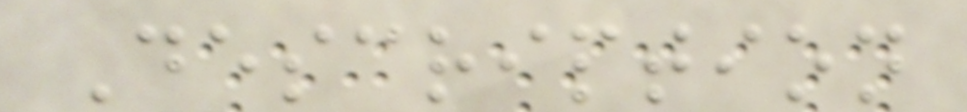Description
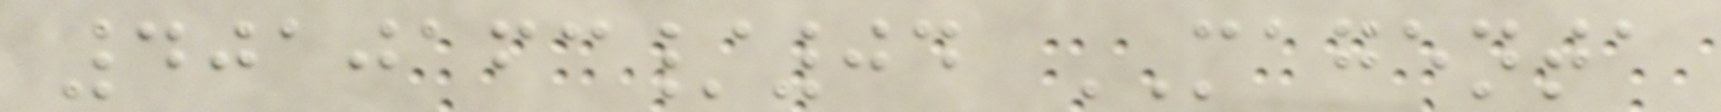4010163/04 MAGENTA
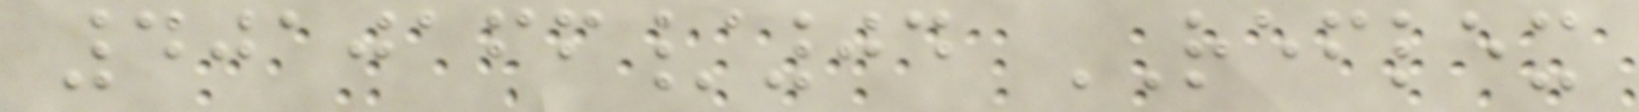4010166/04 REFLEX
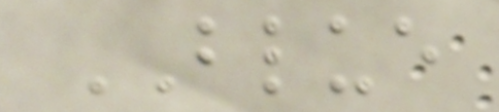BLUE
